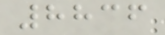8836
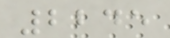2245
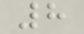8
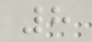8
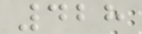428
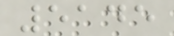5145
